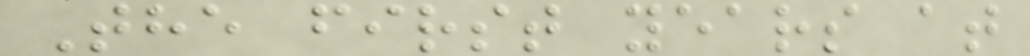The first years at
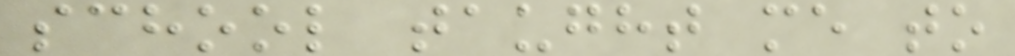school taught me to
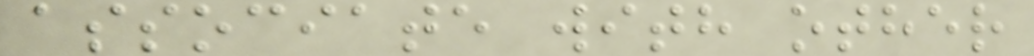associate with other
